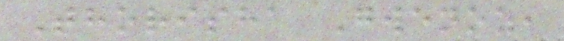Thorisha Gwenoz,
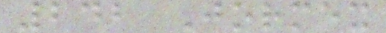242 Jormex
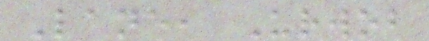Lane, Urwob
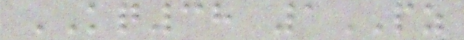KQ38 1PZ
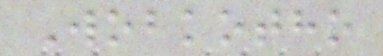Wobkotho
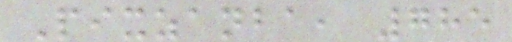Pixzanba, 785
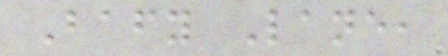Bafy Lane,
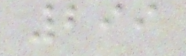299
